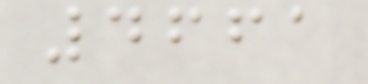4661
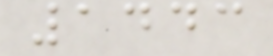1443
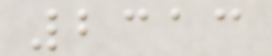2313
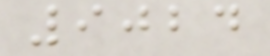9024
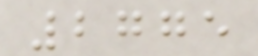2775
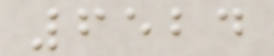6524
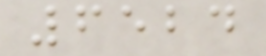6524
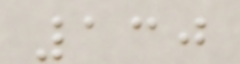130
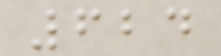624
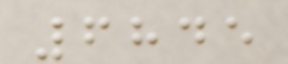6845
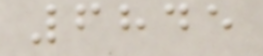6845
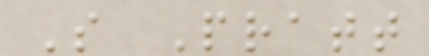S Pratt
